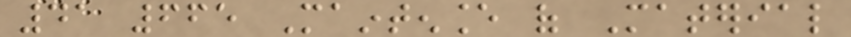41 665 Maintenance of Material
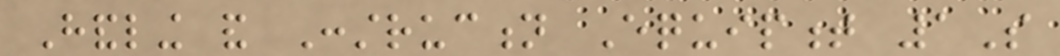Handling and Construction Equipment 1S
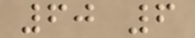60 6
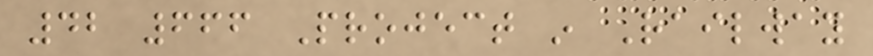42 666 Project in Railway
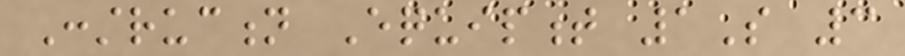Construction Equipment 1S 3
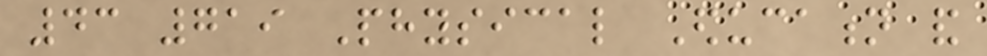43 719 Physical Education and
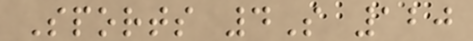Sports 4S 120
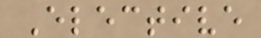Elective
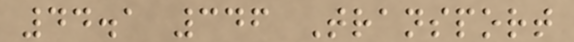44.1 346 Transport
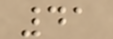41
